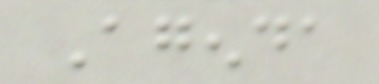Agenda
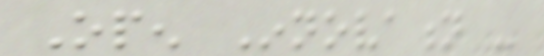Open Innovation -
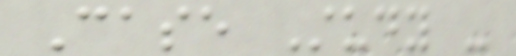Case Study -
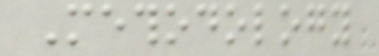Methodology
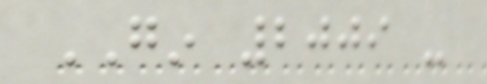GIN 2009 -
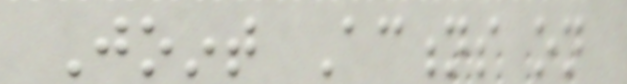Joint Actions on
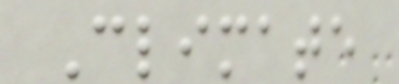Climate
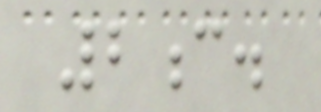2c.
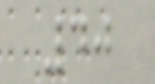40
